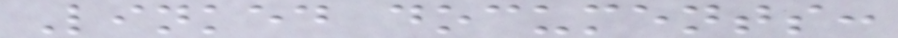Linked documents:
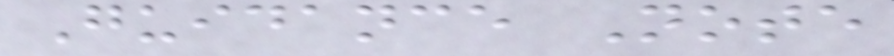Guidance Note
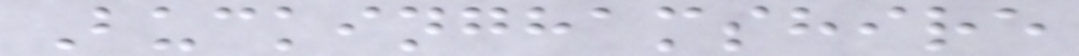Buckinghamshire
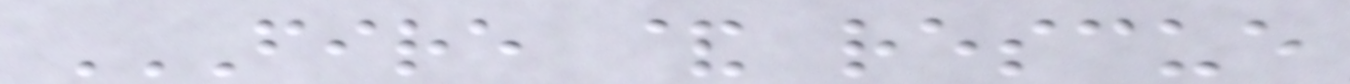FIRE & RESCUE
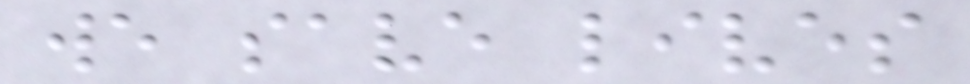we save lives
